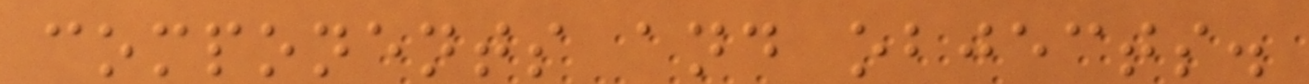components and objects.
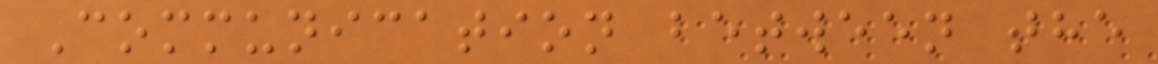Communication between the
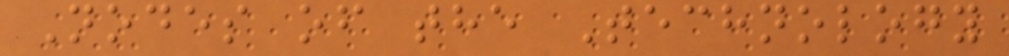Nodes of the Technology
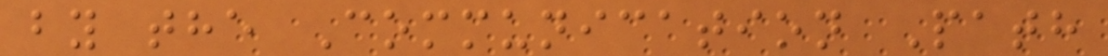by the Communication Path
